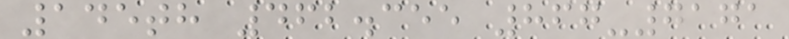145th 462.355 867-7171
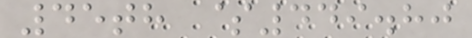45th $449.80
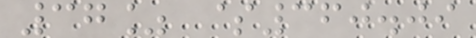37% $360.09
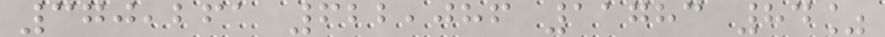370,261 622,086 11783 84%
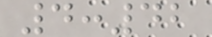4:42
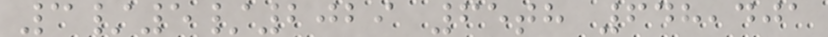3/5/2029 65th 648,401
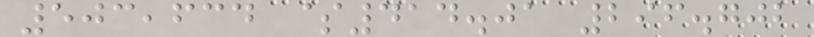503,634 $414.01 296.702
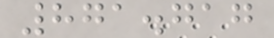871.717
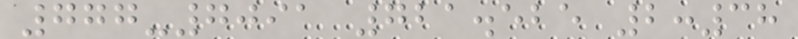777-7091 721.525 2:38
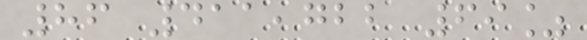86 411,722 69%
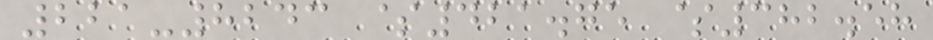221-8243 $421.75 $382.58
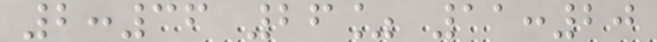2:36 26% 11:20
